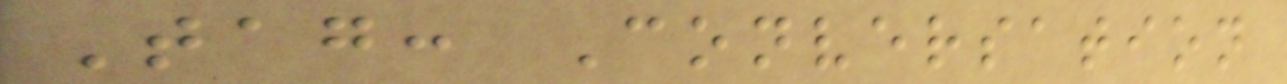Tag: Conversation
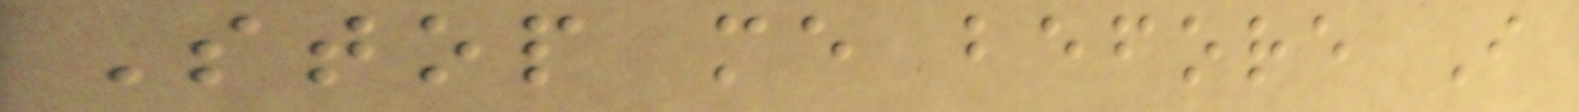Stop me before I
